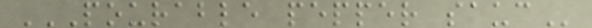POURABLE PEPPER SAUC
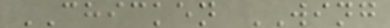CHICKEN WING
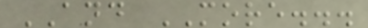AND MORE...
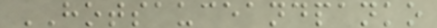HOTSAUCEANDPANKO
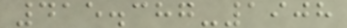415.387-1908
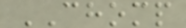CHOMP
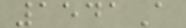1541A
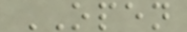OPEN
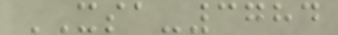XSA-3784
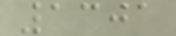1301
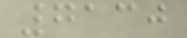7130
